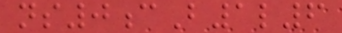ns0cB1l6
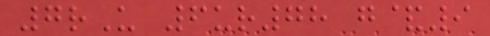7rU 6ur78 g&9
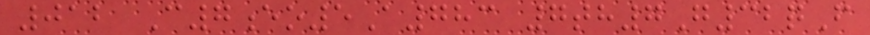012 C7eo5A783 7th7G32qF
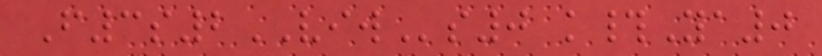F3s2VIWs0 k#Ya0
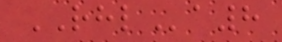RHLa8
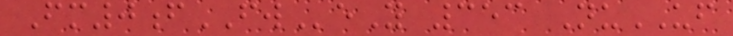Fm0fFWeY 353 NuUF
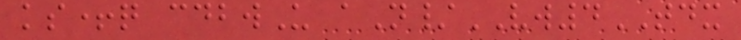ks+q cdbwU aN/VW4TDX
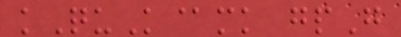kQuK@mk gpG
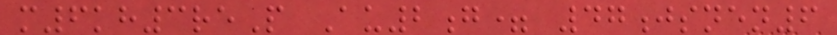m6kh3reP Au2g= 47jsnen6
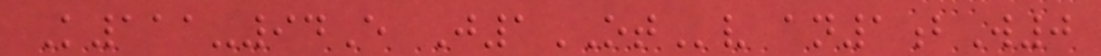K111-94E J1OTv an1bW0
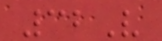32V
